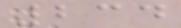234
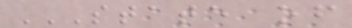STATE OF
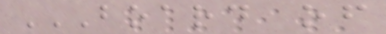BOARD OF
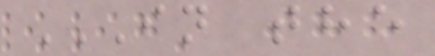IN THE
